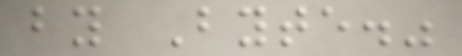by Byte."
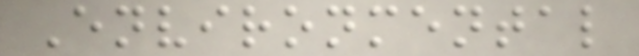Environmental
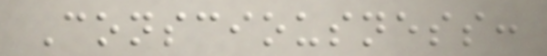Consciousness:
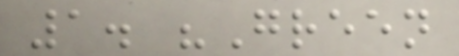1. "Green
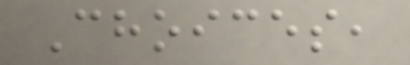Choices,
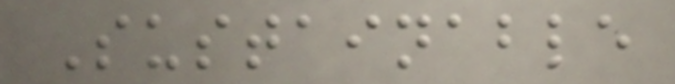Sustainable
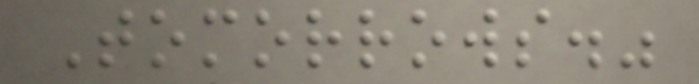Tomorrows."
